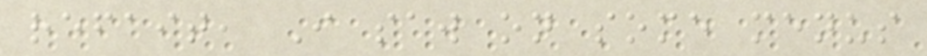refait, I saw on some menus
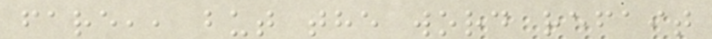fare,, but the word refait
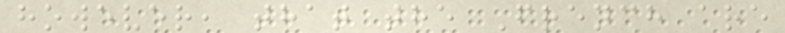however, that the French are
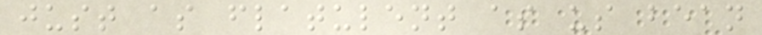just as flatulent as us bean
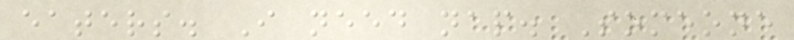eaters. I need nap. Someone
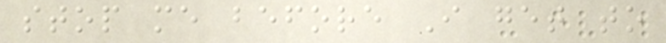stop me before I get to
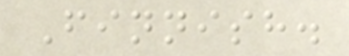Finnish.
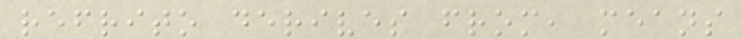refrito derives from, means
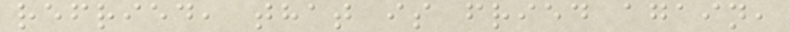refried, that is fried again,
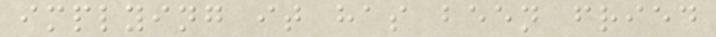implying it has been fried
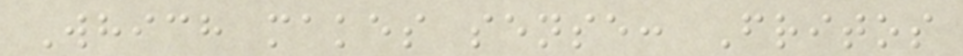Which makes sense: Fritos
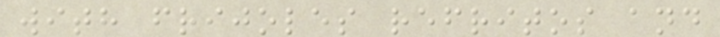with frijoles refritos and
